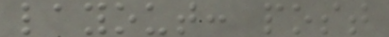layout: post
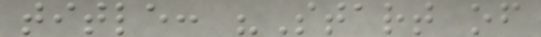title: "Start of
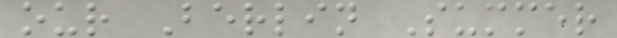our Berlin Summer
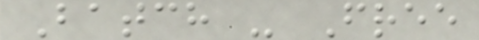Batch - Free
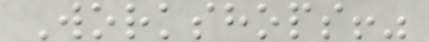Workshops!"
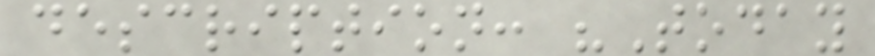description: "Today
